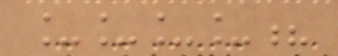____?
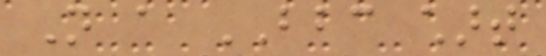Not a BBC chart
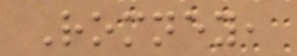Romney,
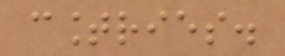countries.
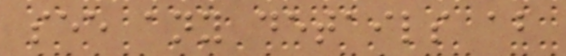see any details about
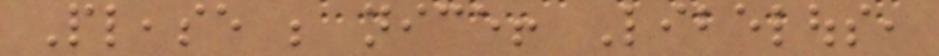Please be nice! Libelous,
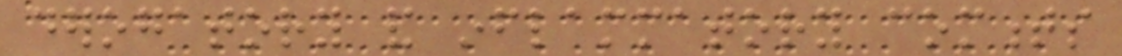derogatory and inflammatory comments
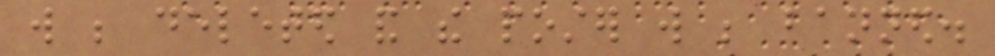will be deleted and the poster will be banned.
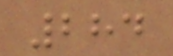284
